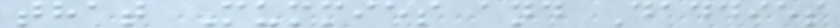that Mummies and Daddies
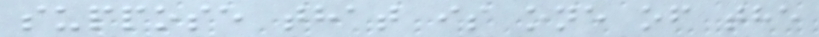suppose that is one of the
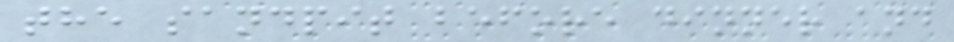the sandpit before dinner and
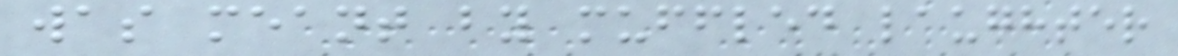was meant by muffled laughter
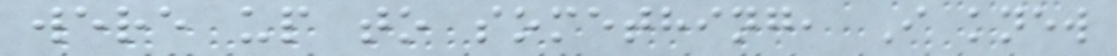were up to something, I knew
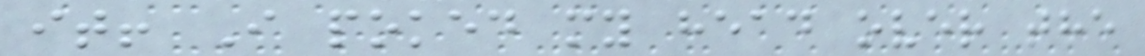it! I poked my head over the
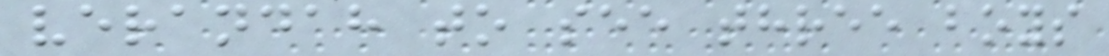verandah to see three boys
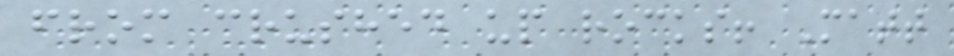from crushed up rocks! Matt
